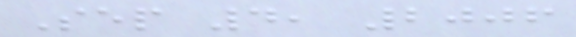Sep 4, 2006
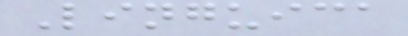Linguica
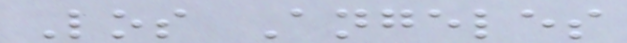Los Angeles
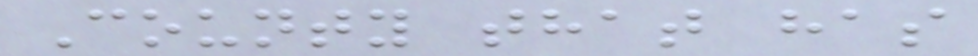County that has
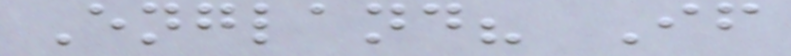England? If
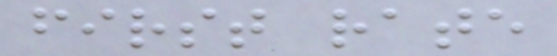first rate
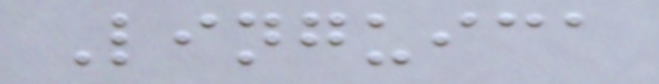Linguica
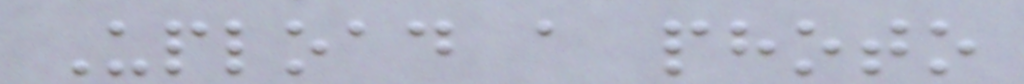Upload a photo
